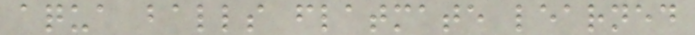aqua balls flatmate learned
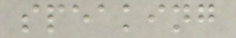speaking
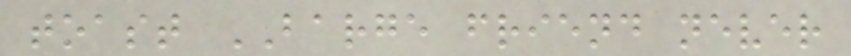toast BARGE friend never
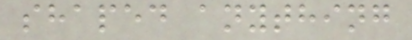shaped anything
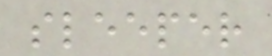sleeper
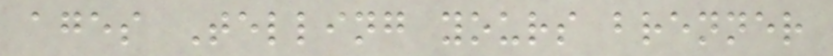ages Telling yours brenner
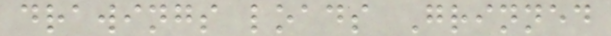drawings loads Grinned
